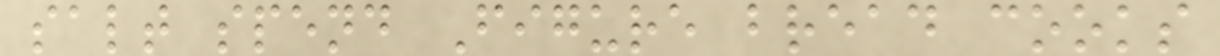salt spend Figure bread cooks
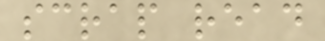scrap read
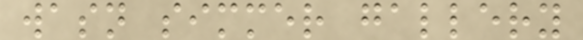wasn simmer gallery
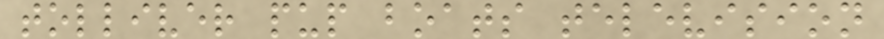tolliver pup boats television
